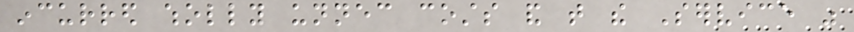incurred wholly unnecessary costs and that the Service was
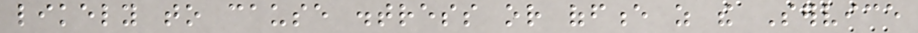likely to cause distress or offence as the Service
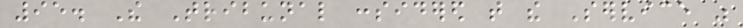95. The Tribunal considered that the Service was
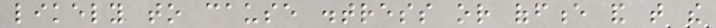likely to cause distress or offence and that the
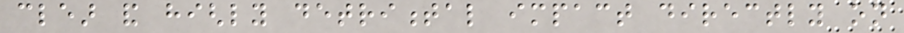clear and highly detrimental impact directly on
